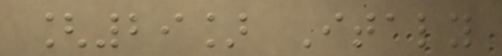[29] Italy
